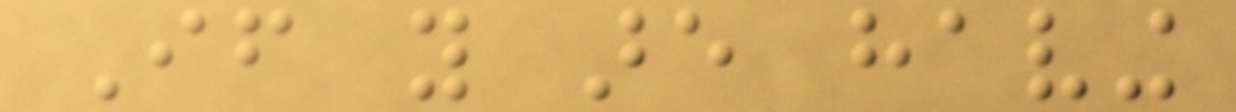If you are having
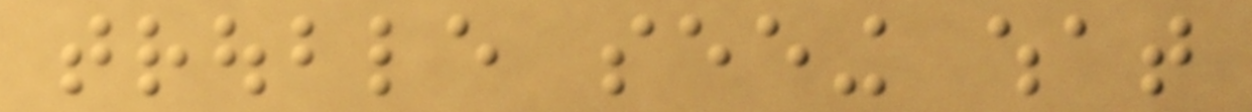trouble seeing what
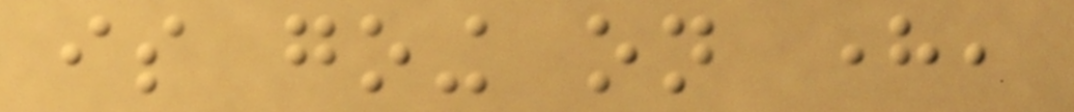is going on here,
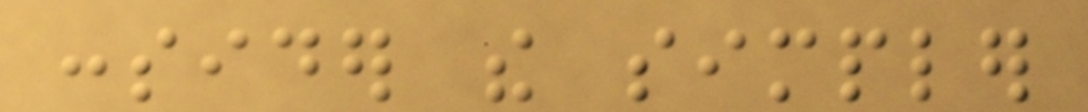consider the simpler
